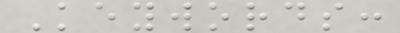Keywords:
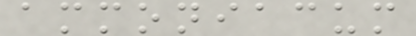ammoniacum
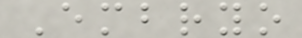Embryo
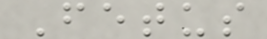Fetus
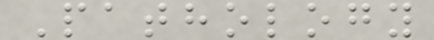Pathology
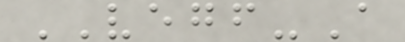VEGF-A
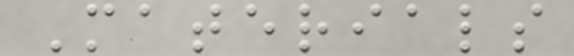Materials
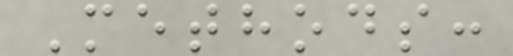Methods:
